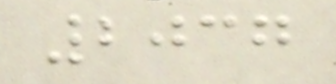2037
